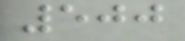500
